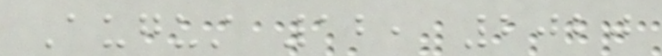August 12, 2020
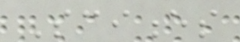Sciences
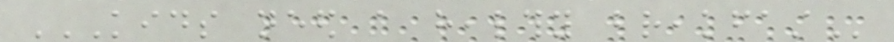KIDS NEED A HEALTHY BREAKFAST
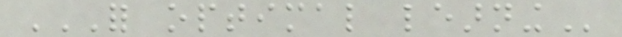FOR OPTIMAL LEARNING
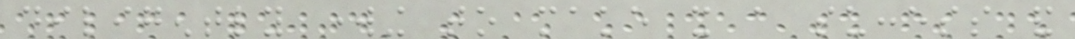diligently working to make it a success and
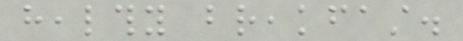healthy breakfast.
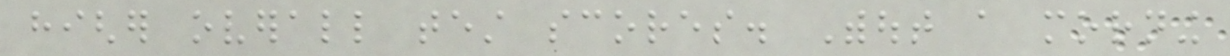higher overall test scores. Without a morning
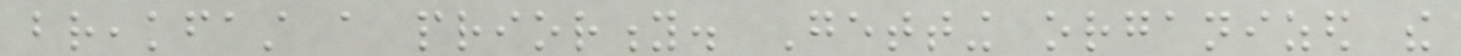breakfast a priority. Getting organized the
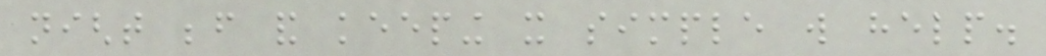night before and keeping it simple will help.
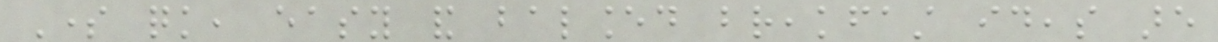Some quick, easy and balanced breakfast ideas are
